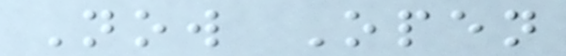Now Open
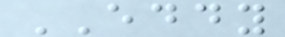EDDY
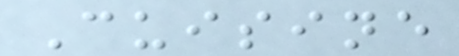Cuisine
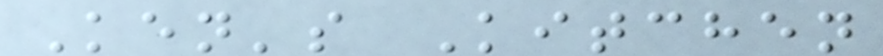Ken's Kitchen
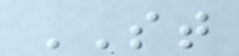ST
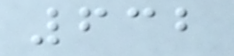632
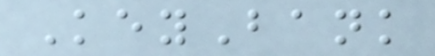KeyBank
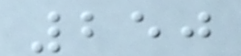250
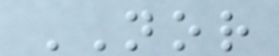NOR
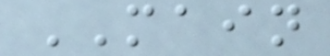MAIN
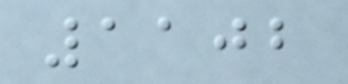1102
